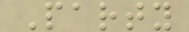Party
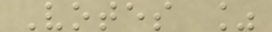Votes %
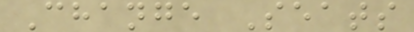Change Seats
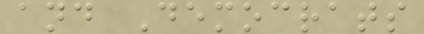and Democrats
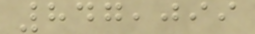847,099
